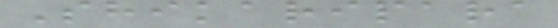Shikaripara
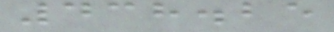438.25
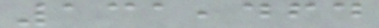131,464
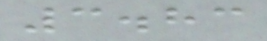3.83
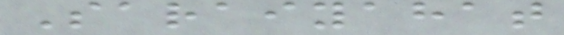Saraiyahat
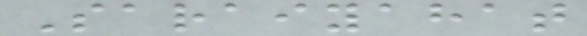Saraiyahat
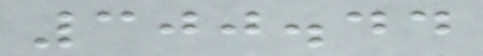300.44
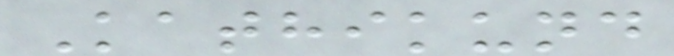Kathikund
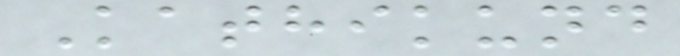Kathikund
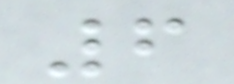6
